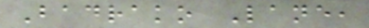Badrako Lane,
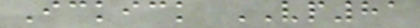Ickick VP81
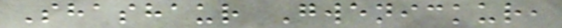Shashaur Gwenickur,
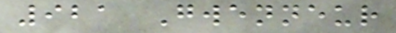921 Gwenneur
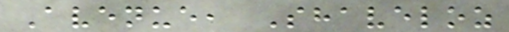Avenue, Shaveloz
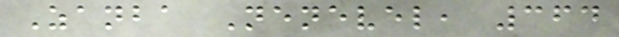Zanba Nenevel, 364
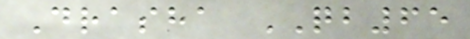Drasha QB65
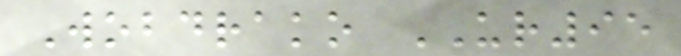Wobdrako UR95
